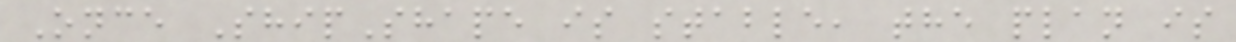Once ShipShape is stable, the plan is
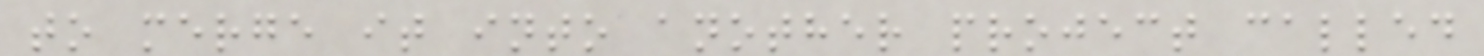to merge it into another project called
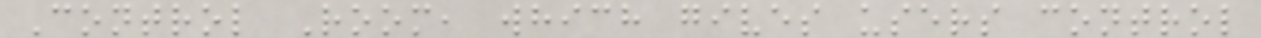Control Room, which gives users control
